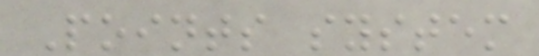Points system
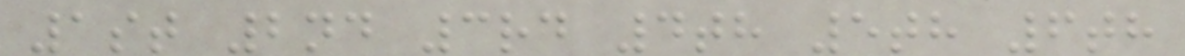1st 2nd 3rd 4th 5th 6th
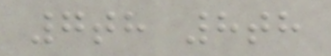7th 8th
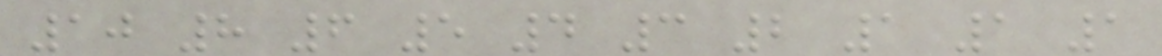10 8 6 5 4 3 2 1 1 1
